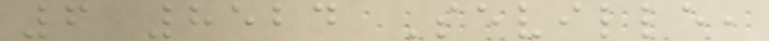6 8524 Seville,
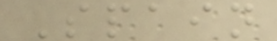Spain
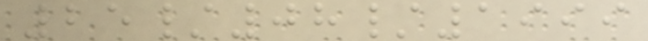25/08/1999
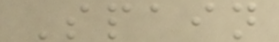Spain
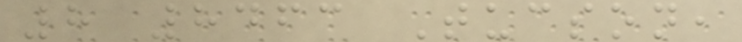8 8463 Tucson,
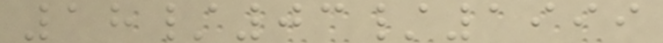18/03/1999
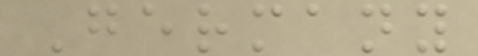Germany
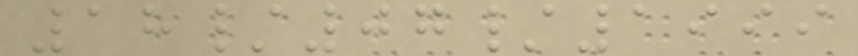18/07/1999
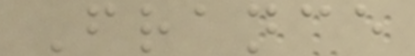France
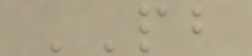PB
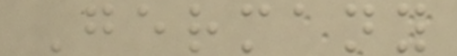Germany
